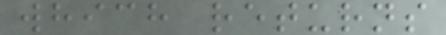which returns
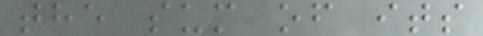the sum of its
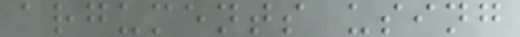arguments using
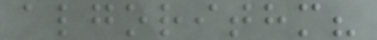algorithm?
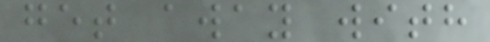get away with
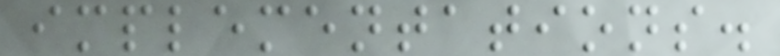implementations.
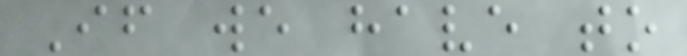If we have to
